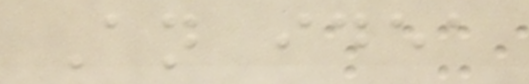An idea
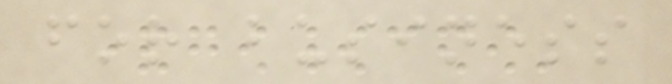for business
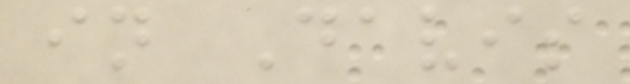in Davis
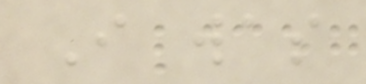I was
